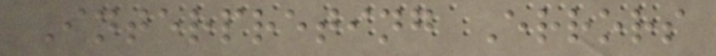Interpreting Errors
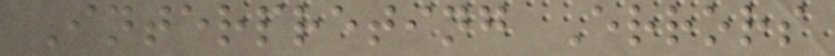Interpreting Errors
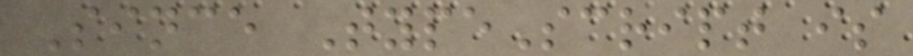Since TypeScript is
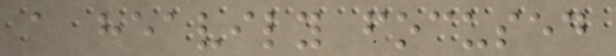a heavily focused
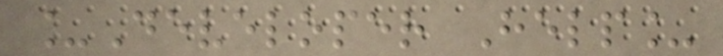_Developer Help_
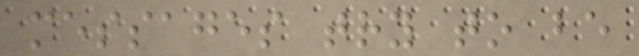messages try to be
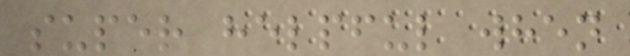super helpful when
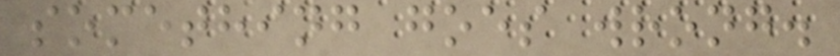something goes wrong.
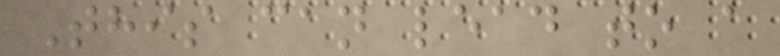This can lead to a
